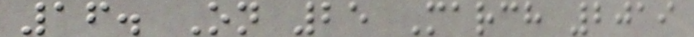16. On 25 March 2019
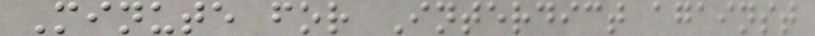Minute for Interdict against
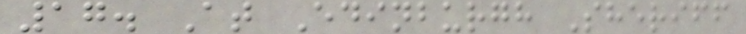17. At Edinburgh Sheriff
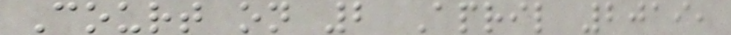Court on 2 April 2019,
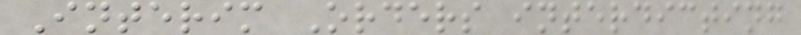Interim Orders interdicting
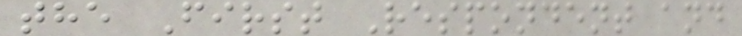the First Respondent and
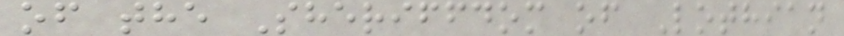of the Sheriffdom of Lothian
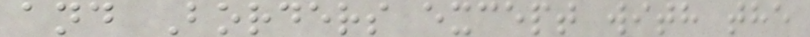and Borders except with the
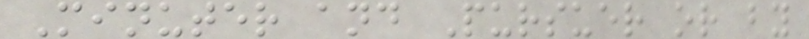Minuter and Pursuer or by
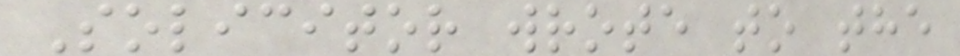Solicitor wrote to the
